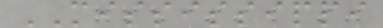MISSISSIPPI
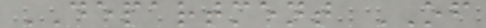DEPARTMENT OF
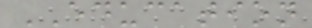EDUCATION
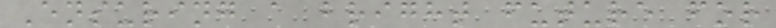Ensuring a bright future for
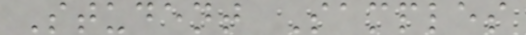Student Samples
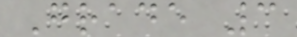Grade 3
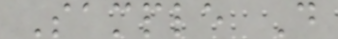Sample D
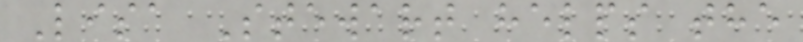Lisa Stewart helps the
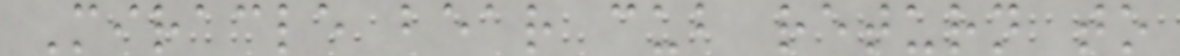Miracle bear cub return to
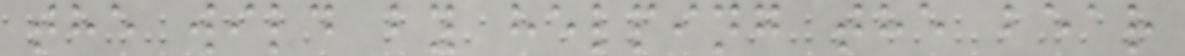the wild by helping the bear
